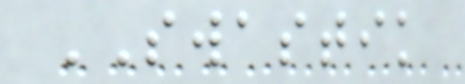SWASTIK
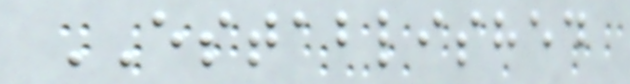ESTABLISHED
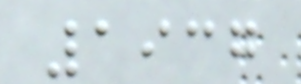1937
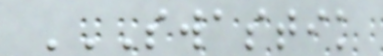SWASTIK
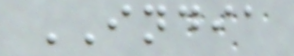INDIA
